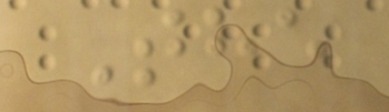The
